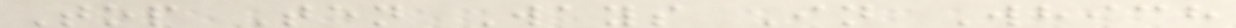Top Ten Ways In Which
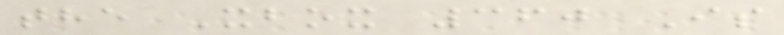the Xbox 360 Is
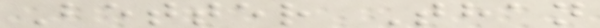Better Than
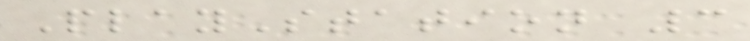PlayStation 3
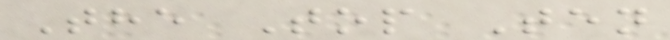The Top Ten
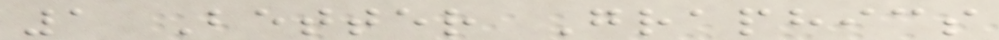1 Better Graphics
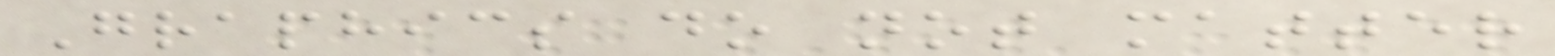Graphics do not matter
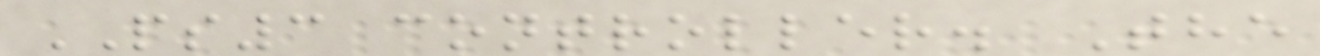PS3 controller. The
